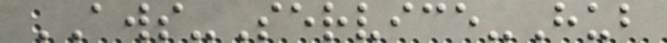AWS-Service-Hub
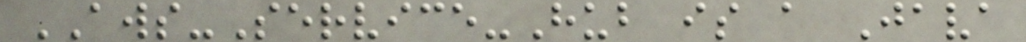AWS-Service-Hub is a Java
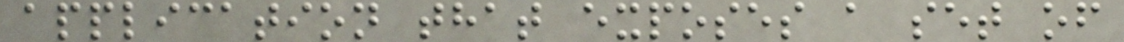application that exposes a set of
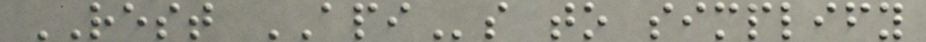REST APIs to simplify
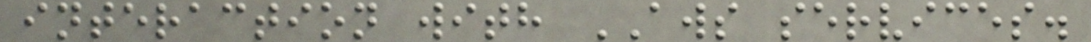interaction with AWS services.
